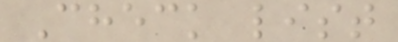Check list
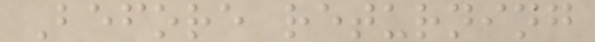Before returning
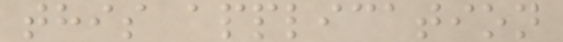this application
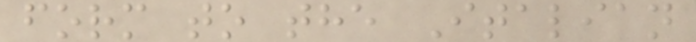form to the Italian
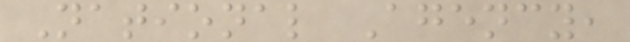National Agency,
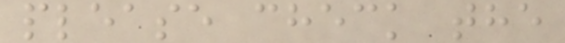please check the
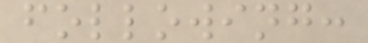following:
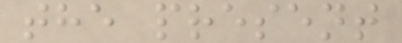the present
